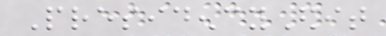PresidencyEdit
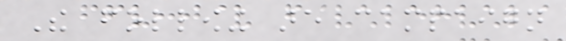The following are campaign
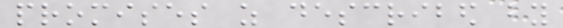promises as described by
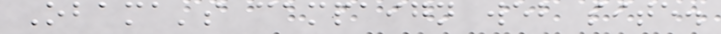Obama's campaign web site.
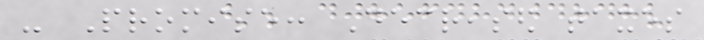- Promise: Decreased taxes
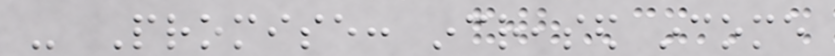- Promise: increased income
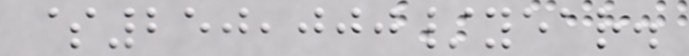$250,000/year.
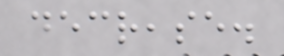decrease.
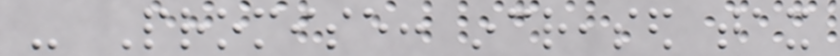- Promise: increased tax
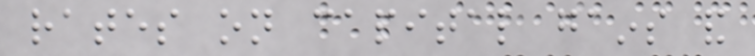rates on capital gains and
